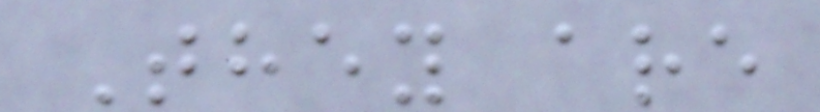They are
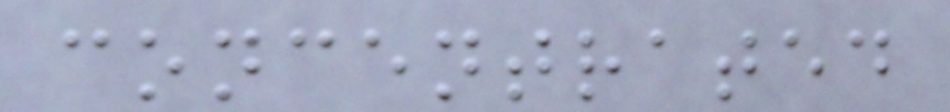concentrated
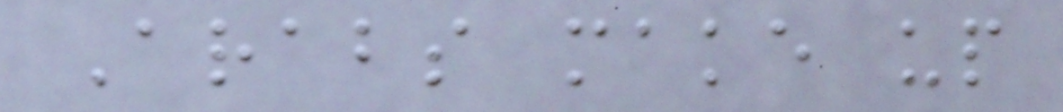Arabs make up
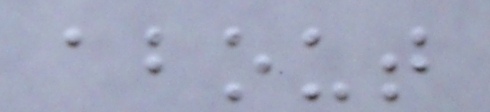about
